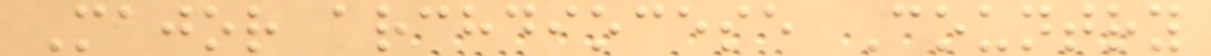Major archdiocese Country
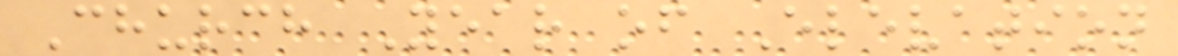Church Year of Elevation
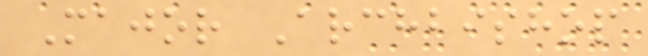Major Archbishop
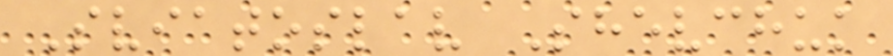Sviatoslav Shevchuk
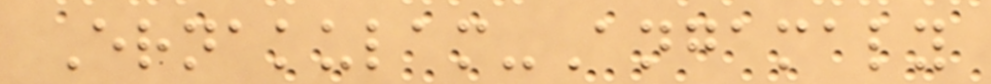Ernakulam-Angamaly
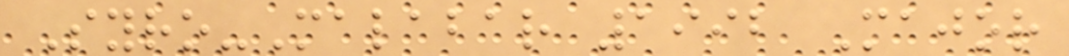Syro-Malabar 1992 Major
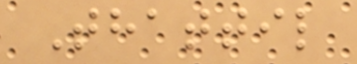Thattil
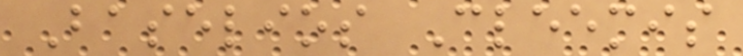Baselios Cleemis
